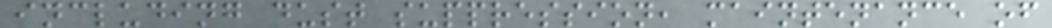including dust suppression, maintenance of
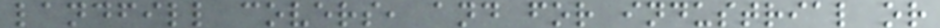landfill covers, and for industrial or
